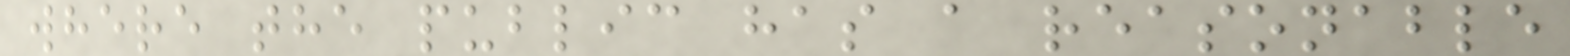where the public has a reasonable
